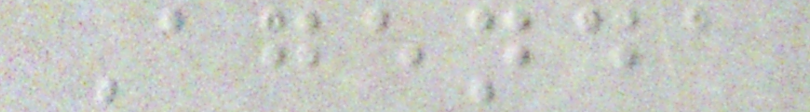Agenda
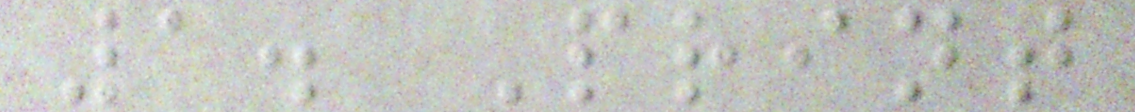1. Print
